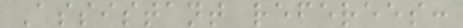Assistant referees:
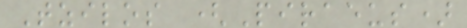Tzilos (Piraeus)
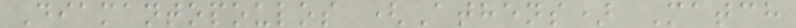Diamantopoulos (Athens) Match
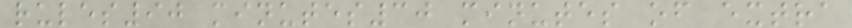rules90 minutes30 minutes of extra
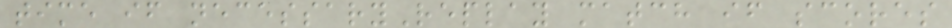time if necessaryReplay match if scores
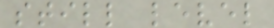still level
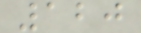120
